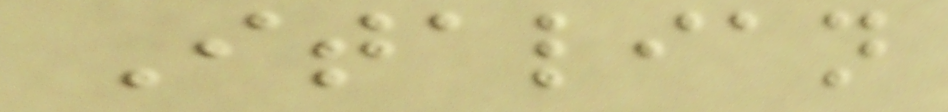Italian
